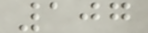107
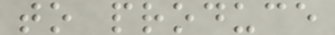to produce
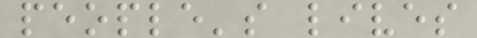people's lives
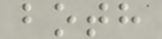both
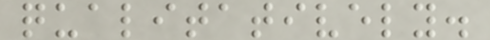qualitatively.
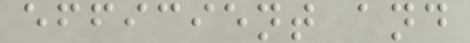efficient and
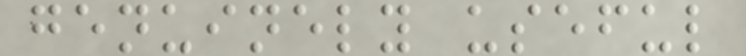genuinely useful
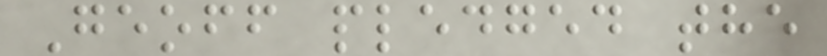Geoff pledged the
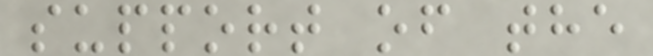support of the
